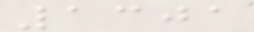1301
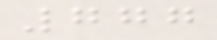777
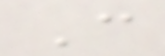C
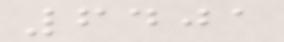6401
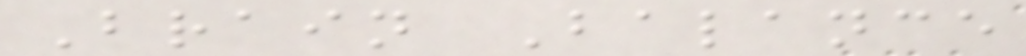Brain Balance
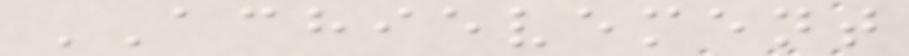ACHIEVEMENT
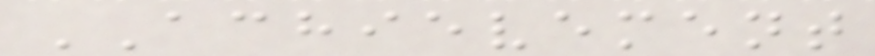ACHIEVEMENT
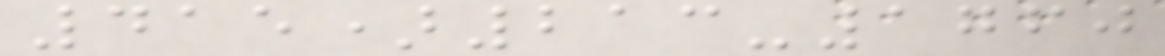415)213-1760
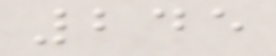245
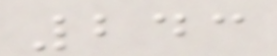243
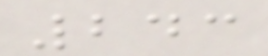243
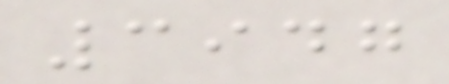3947
